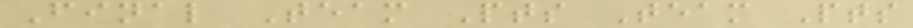Final Team Pts Team Pts
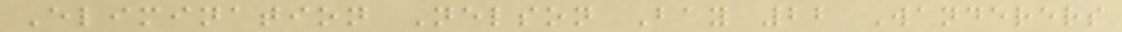Elimination Nelson Bay 22 Wanderers
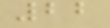22
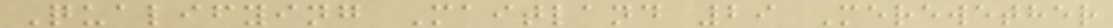Qualifying Maitland 29 Merewether
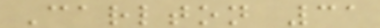Carlton 31
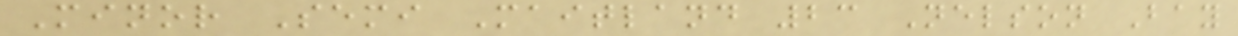Minor Semi Maitland 23 Nelson Bay
